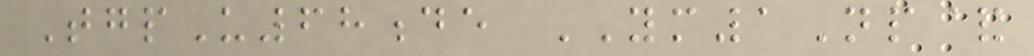TgpU68de YM1Np&
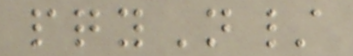pqyN/
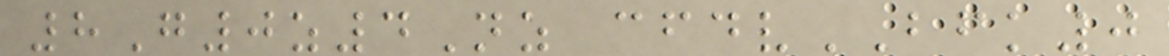8G0z4Nz cfdvBFK0
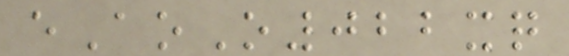eAoO022xq
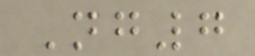Ng7
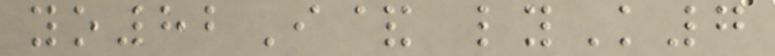yo82I& lyK7
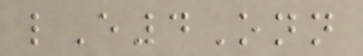lE4Onn
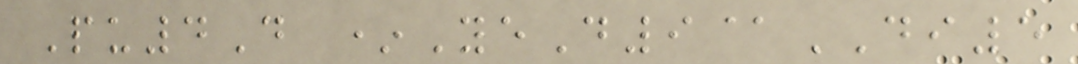Pu4D *YeD9@DI5
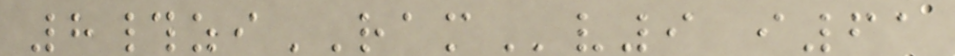8#ziRAMv9 i61
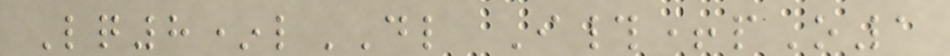Lq8*lDL I#+pO1
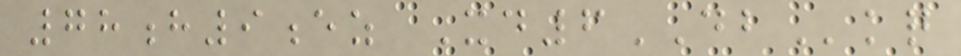78h9ez Xd6DBkq
